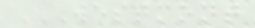WESTMONT
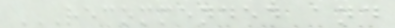RECOMMENDED AND
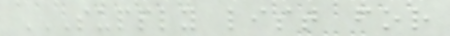SUPPLY LIST FOR
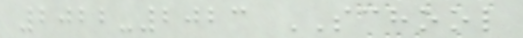2022-2023 SCHOOL
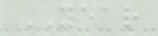YEAR
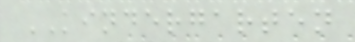KINDERGARTEN
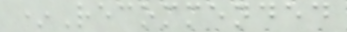*Recommended
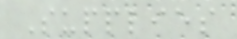Supplies
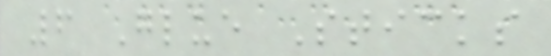6 Glue Sticks
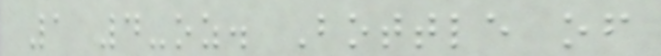1 4-oz. Bottle of
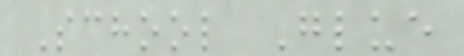School Glue
